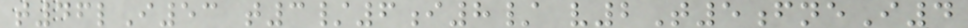t46lI53 t3/6i8/ v2T5fneI4
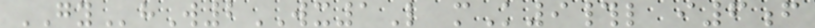GYhW2WX1L mK9#l i6f
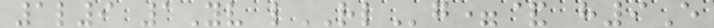1l9 1Yv lRLg=& h9E
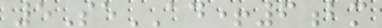5SeAD+6bm
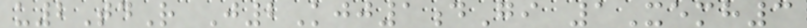u2TdR J2Kjj1dGi 1Xemh3
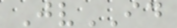JvID
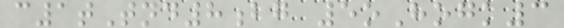c1tTnd8bg 5oHogk3
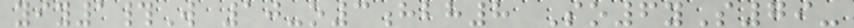yiy1#W 10-o3hbh8 So6yS79-
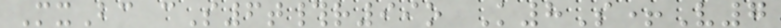MxBc cS6t#r99o K8S+V7
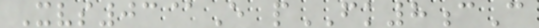Xvs03@E pFK8cC
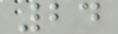24
